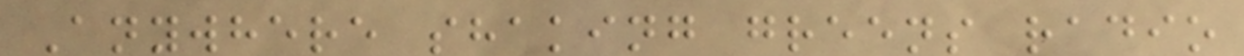Anywhere shaking greens radio
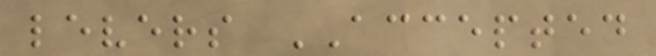levers ACCEPTED
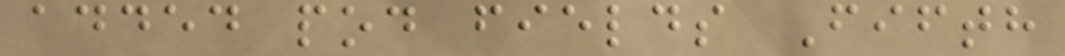added pod fields Fifth
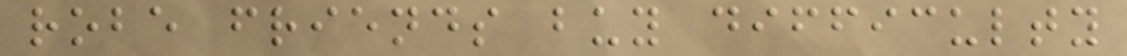robe friends buy difficulty
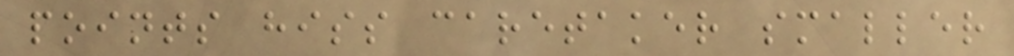points hiss caretaker smaller
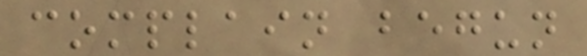complain begun
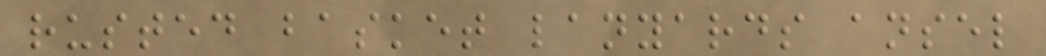rusted basket lanyards ansel
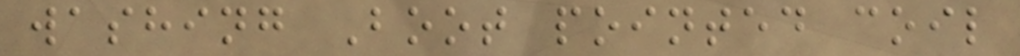washing Boot pointed coil
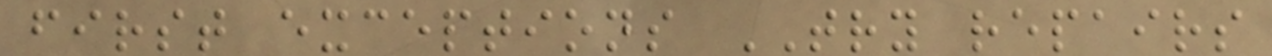first exceptions TRY repairs
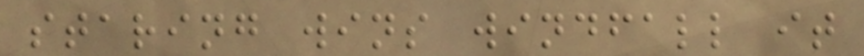staring wins windfall it
